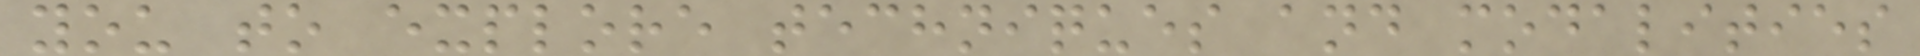you to explore techniques and modalities
